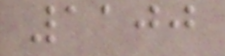1100
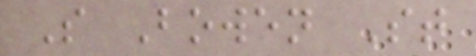S Bowen St
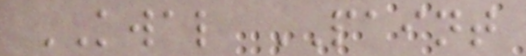KWAL PAINT
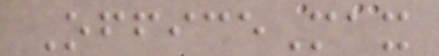OfficeMax
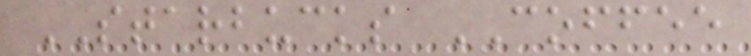STARBUCKS COFFEE
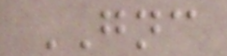GNC
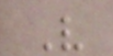V
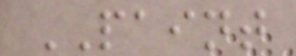PAINT
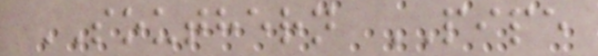SOUTHERN PIPE
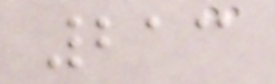213
